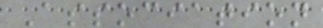Association
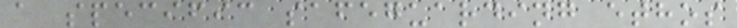a specific safeguarding ethos
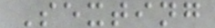Sexting
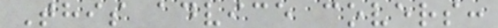This advice covers:
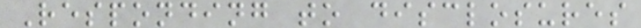Responding to disclosures
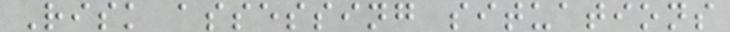Risk assessing situations
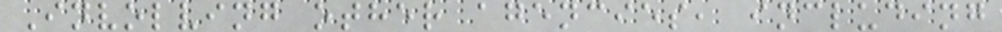Involving other agencies, including
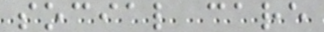social care
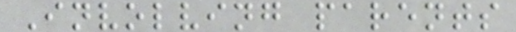Involving parents
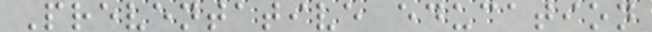Preventative education
